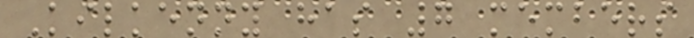Kilkenny has 7 members
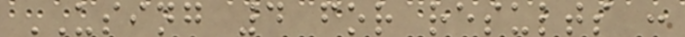USING 4 for results :
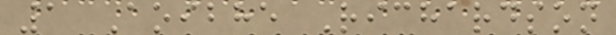1 Aoibhe Richardson
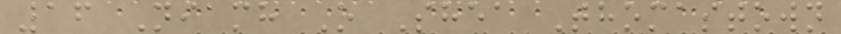16 Niamh O Shea Thomastown
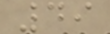49
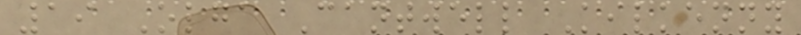19 Olga Cantwell Kilkenny
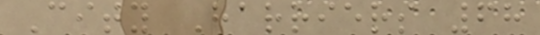City Harriers 68
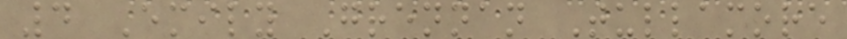4 Emily Grennan Tullamore
